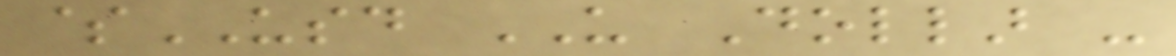$USD US Dollar -
